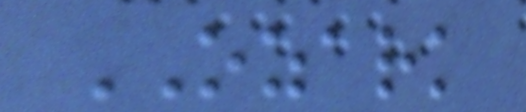OZARK
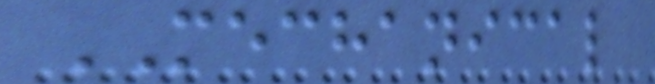MECHANICAL
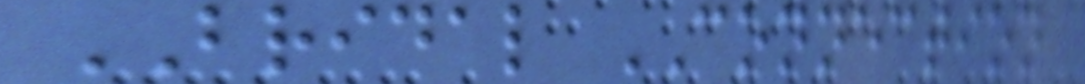BRIDAL CONNECTION
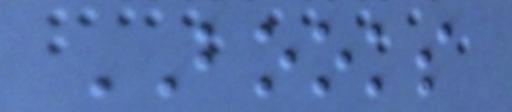BOOKS
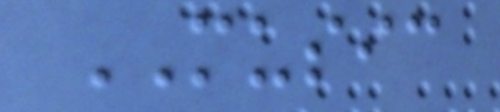MUSIC
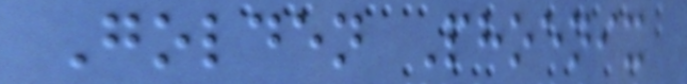Golden Phoenix
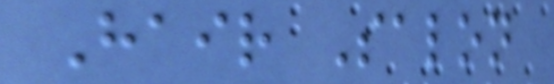Hair Salon
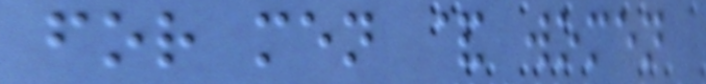for men & women
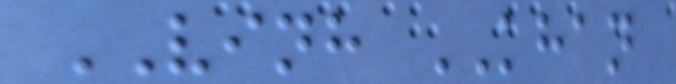VINH KHAN
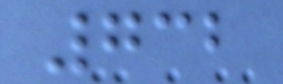732
